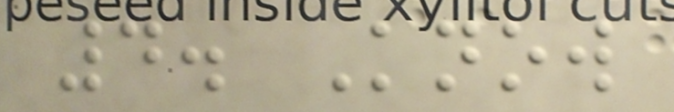4. Know
